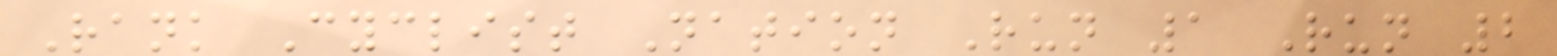Rank Cyclist Nation Run 1 Run 2
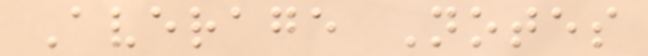Average Notes
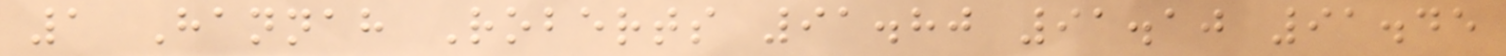1 Hannah Roberts 91.80 91.10 91.45
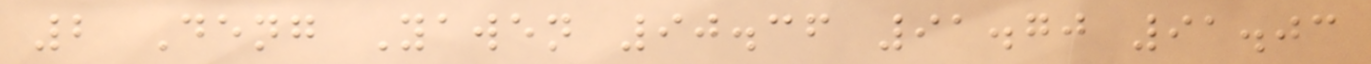2 Deng Yawen 90.36 91.70 91.03
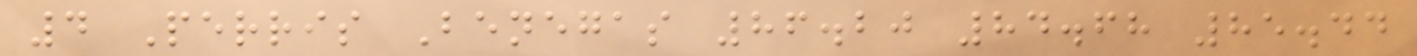4 Perris Benegas 86.20 84.68 85.44
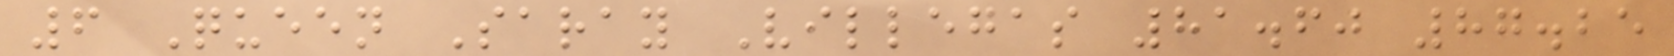6 Queen Saray Villegas 81.60 87.25
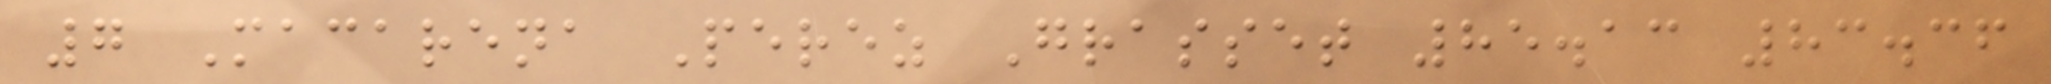7 Macarena Perez Grasset 85.13 83.36
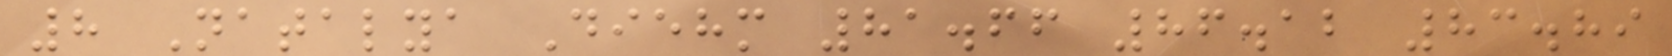8 Natalya Diehm 81.66 86.12 83.89
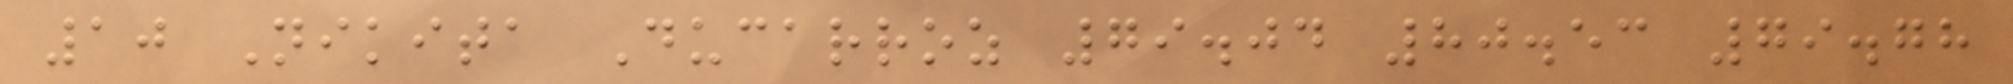10 Nikita Ducarroz 79.04 80.53 79.78
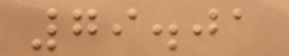79.01
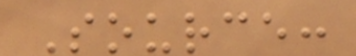Source:
